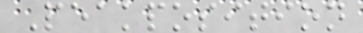Peakposition
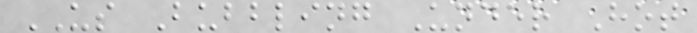US Bubbling Under Hot
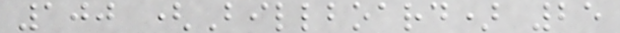100 (Billboard) 25
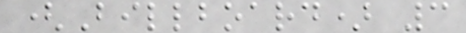(Billboard) 3
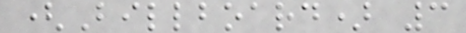(Billboard) 3
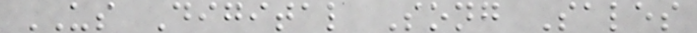US Digital Song Sales
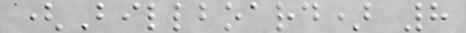(Billboard) 8
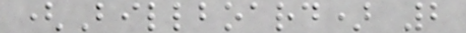(Billboard) 2
